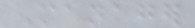Manager
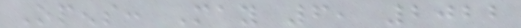Opens: May 6, 2022
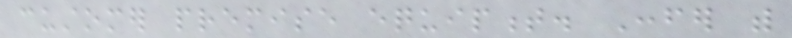customer premise equipment. Confer with
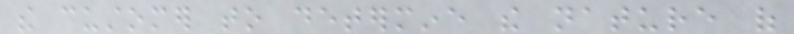the customer to determine the nature of
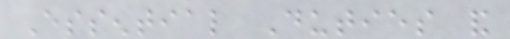Essential Duties and
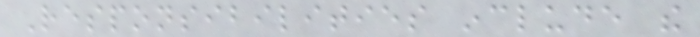Responsibilities include the
